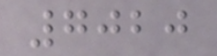7020
